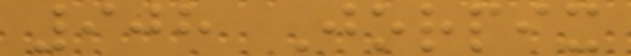908 Jorpix
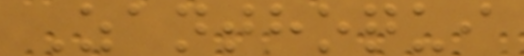Zanthoqui
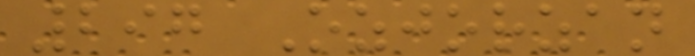297 Ozjorzan
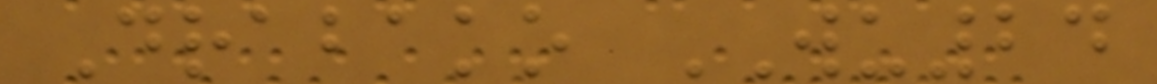Drabako WU24
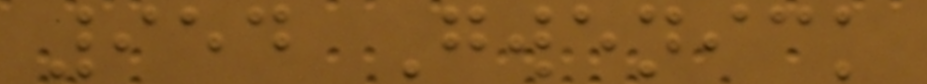954 Gwenick
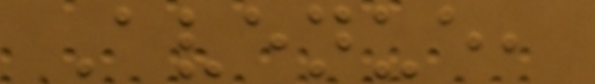Avenue,
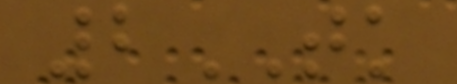2TK
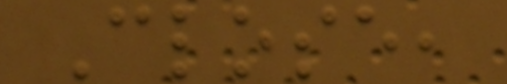Close,
